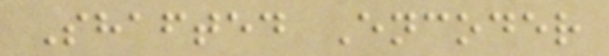Shafted Encoder
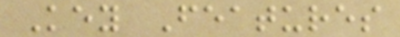Key Features
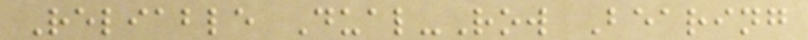Reliable Dual-Row Bearing
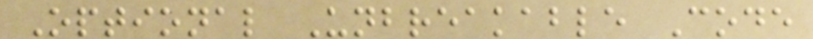Optional Unbreakable Code
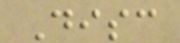Disc
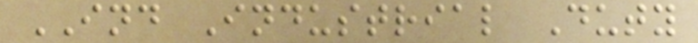IND Industrial Duty
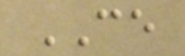CE
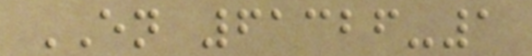EN 61326-1
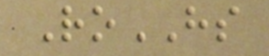RoHS
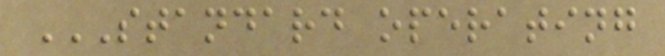STANDARD OPERATING
